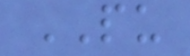PU
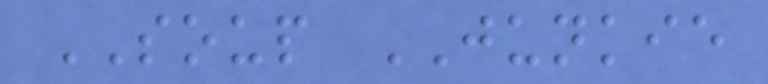SOUP JUNKIE
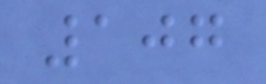107
